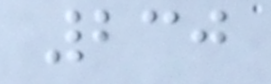230
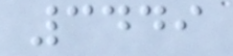3449
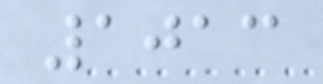1013
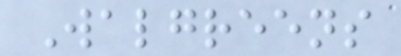Walgreens
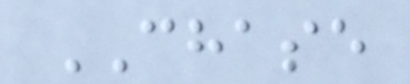CHASE
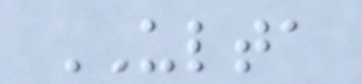ULTA
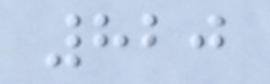820
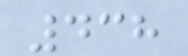438
